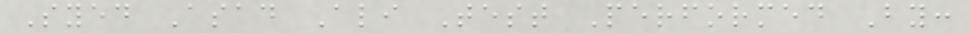Syed Asad Ali Test Performed By:
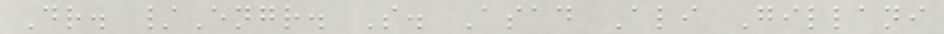Dr. /Engr. S. Asad Ali Gillani
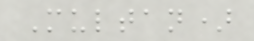Multan)
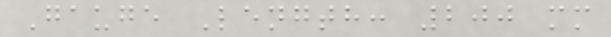Gauge Length: 200 mm
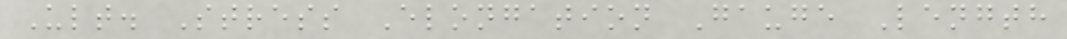Ult. Stress Elongation Gauge Length
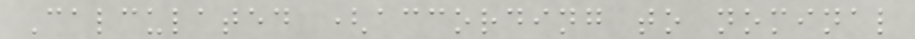Calculated (according to nominal
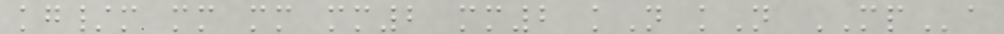kg/m mm mm mm2 mm2 kN kN MPa
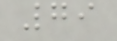79
